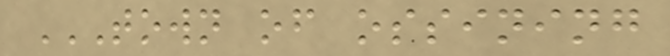TOWN OF OSSINING
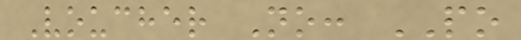Voucher No: PO
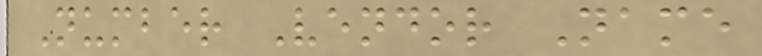Number Vendor Name
